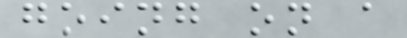going on a
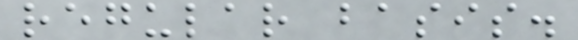regular basis.
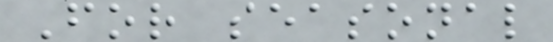For seasonal
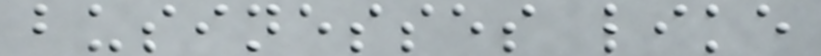businesses like
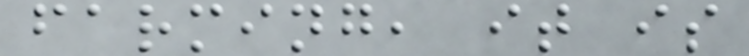farming, it is
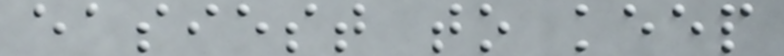easiest to keep
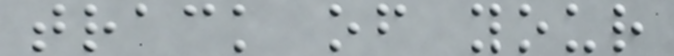track of your
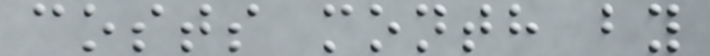costs month by
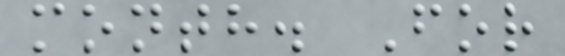month. For
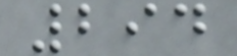294
